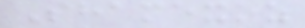Shamexoz
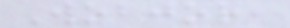Wobjor,
